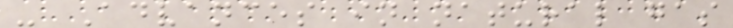- Advances in natural gas
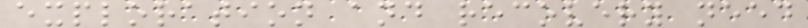exploration and recovery need
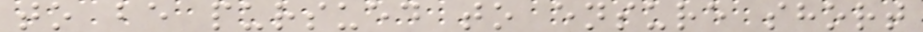to be pursued to ensure short
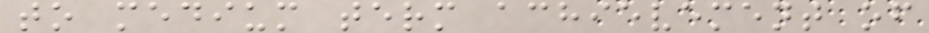to medium term achievement of
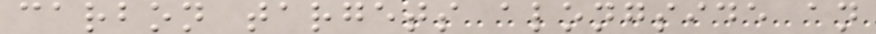carbon targets alongside an
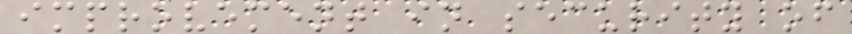improvement in security of
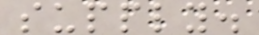supply.
